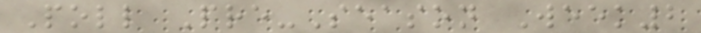Poll Pre-Season Week2
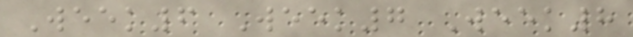Week6 Week7 Week8
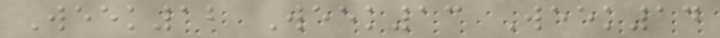Week12 Week13 Week14
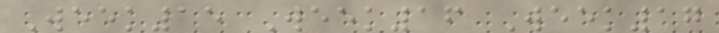Week15 Week16 Week17
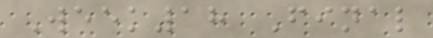Week18 Final
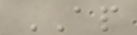AP
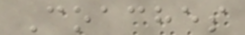Coaches
